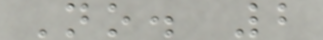No. 2
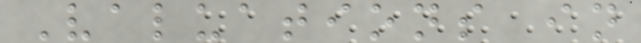Valuations in
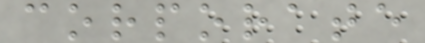corporate
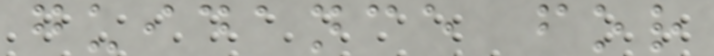guidance for
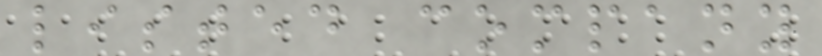listed company
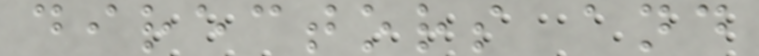directors and
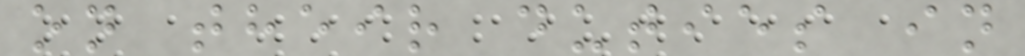on their duties in
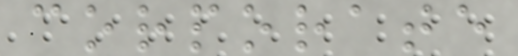corporate
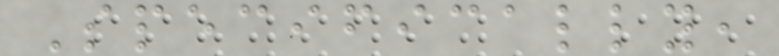Specifically,
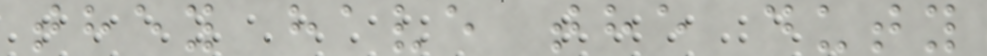they have the duty
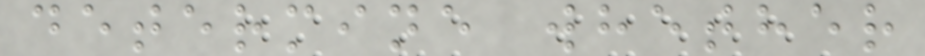determine whether
